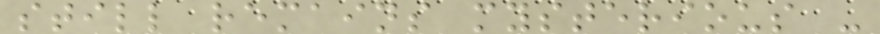still remains mysterious -
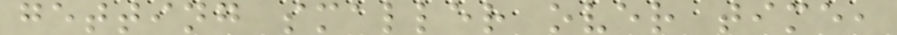getting smaller over time,
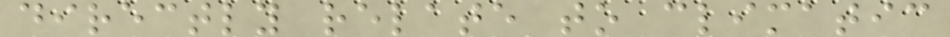directly relate to climatic
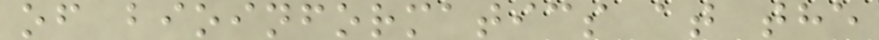of bioinformatics at the
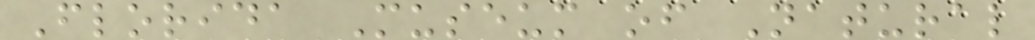Florida Museum of Natural
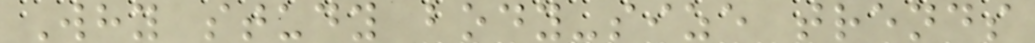Why study body-size trends
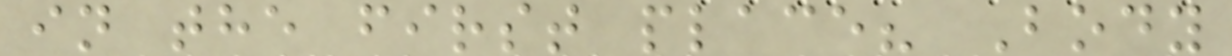in the first place? Body
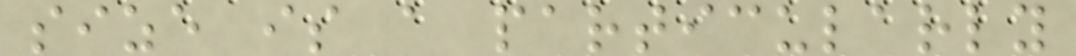size is a particularly
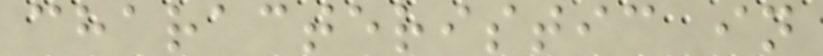characteristic in
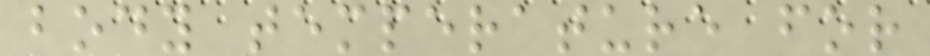body temperature for
